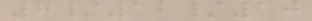7/12/10
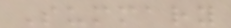Summary
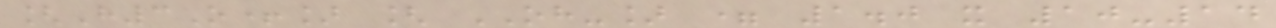[H3O+] [ OH-] = 1.0 x 10-14
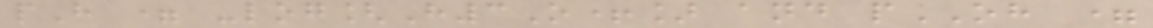pH = -log[H3O+] and pOH =
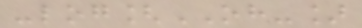-log[OH-]
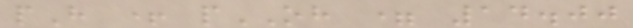pH + pOH = 14.00
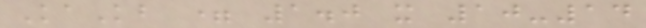KaKb = 1.0 x 10-14
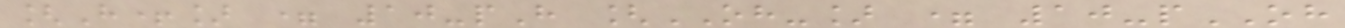[H+] = 10-pH [OH-] = 10-pOH
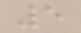5
